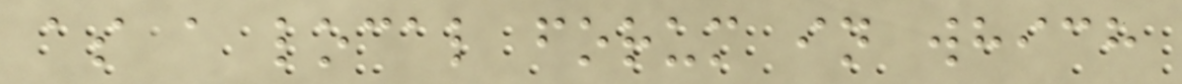as a local forum in which
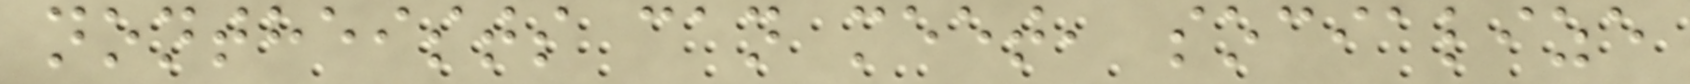nontheists can meet, socialize
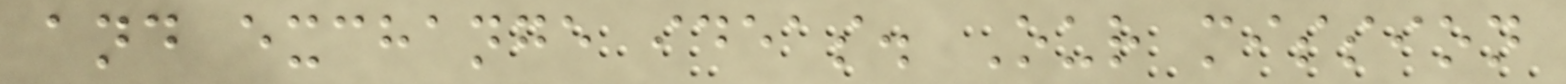and exchange ideas. Our mission
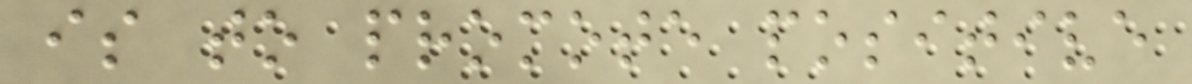is to promote positive
